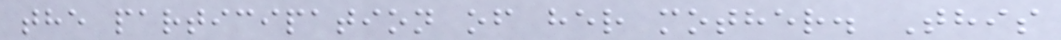the participation of her mother. This
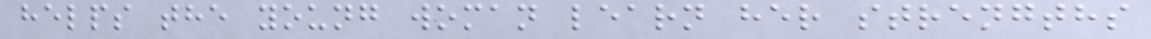helps the young woman learn her strengths
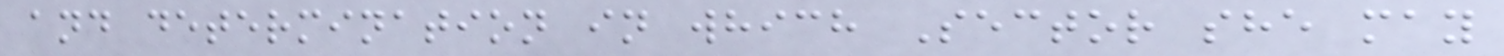and determination in which Sector she may
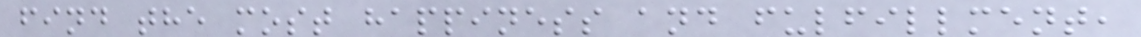find the most happiness and fulfillment,
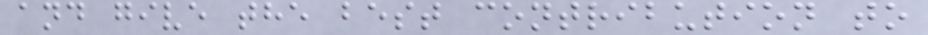and give the best contribution to
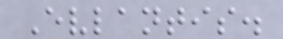Evlantis.
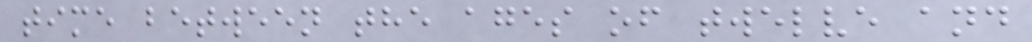time between the ages of twelve and
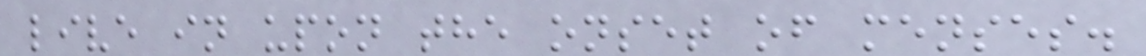live in upon the onset of menses.
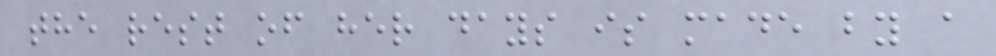the rest of her days is made by a
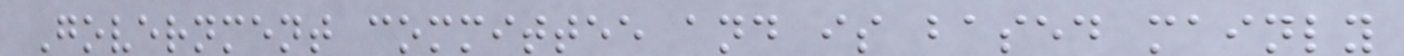Government committee and is based mainly
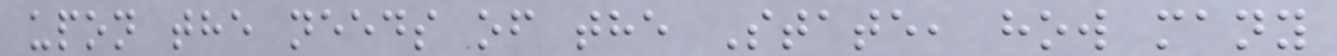upon the needs of the State, how many
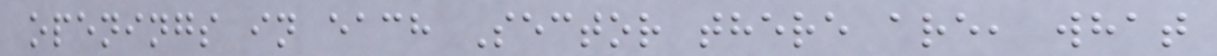openings in each Sector there are, what
